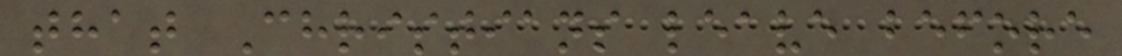that Christians leave before
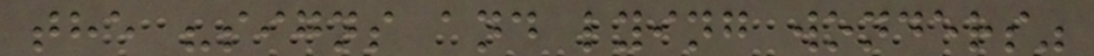the "signs and lying wonders"
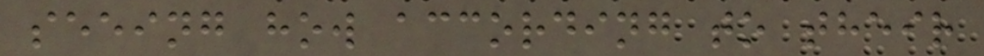seeing how according to their
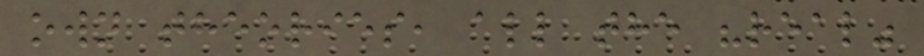own theories, all the "real"
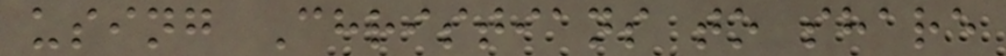using Christians to share
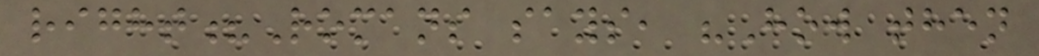right?Romans says, "How then
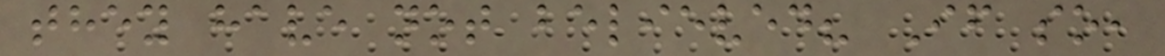they have not believed? If so,
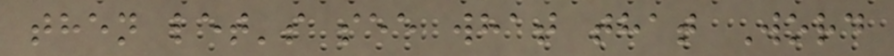then let's see what that Word
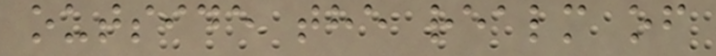outside the realm of
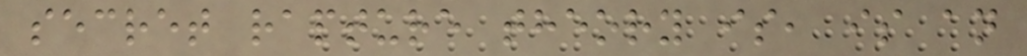secret rapture theory is, is an
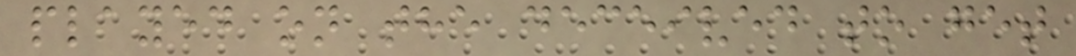played on the deceived to get
